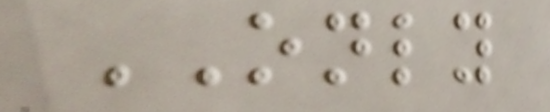ONLY
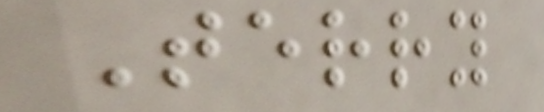Terry
